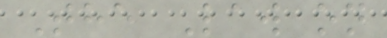The Law on
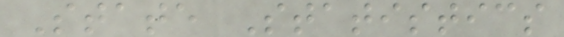State Statistics
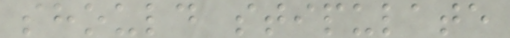should stipulate
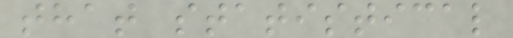that statistical
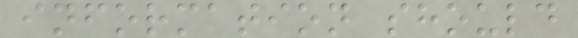information should
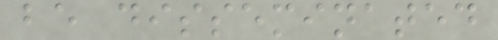be disseminated
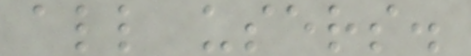all users.
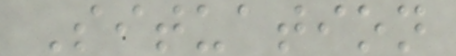Situation
